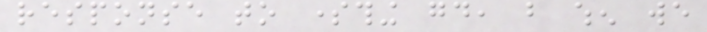response to something good, but when we
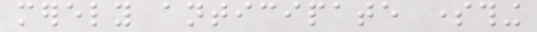merely anticipate something
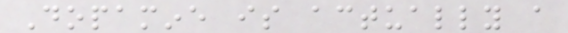Dopamine is actually a
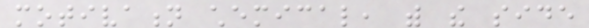motivation chemical, with the side
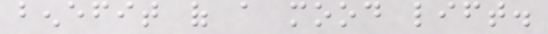benefit of a mood lift.
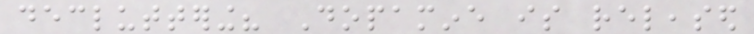decluttering? Dopamine is released
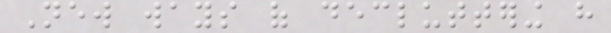New ways of decluttering have
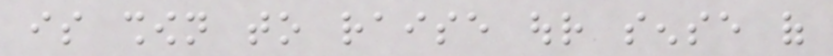is shown to raise our sense of
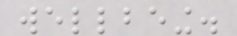wellbeing.
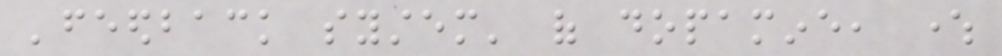'feedback system' of dopamine, where
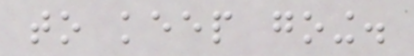to keep going.
